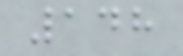148
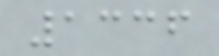1336
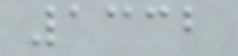1332
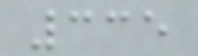335
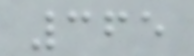365
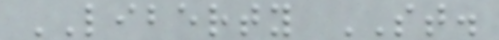LIBERTY ST.
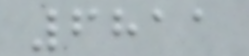6811
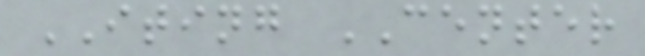ITING CENTER
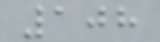108
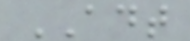ADT
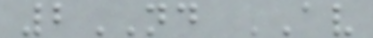2ND AV
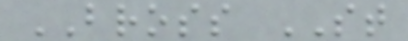BROSS ST
